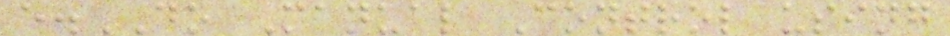e.DO Manual Control using
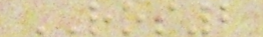ROS2
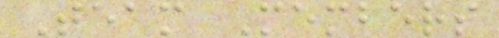Team Members
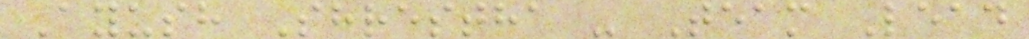Ayush Shrestha - Team Lead
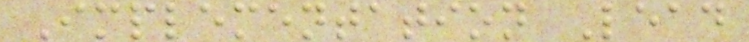Implementation Lead
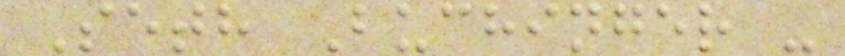Seth Buchinger -
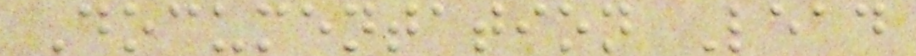Documentation Lead
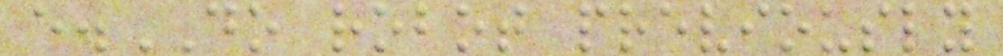e.DO robot previously
